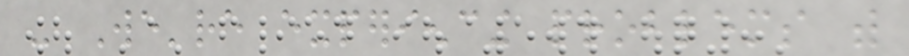- We're experiencing problems with
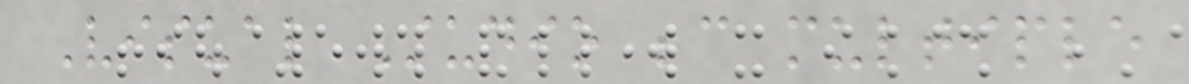Visual Studio because multiple
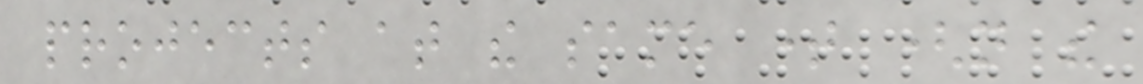projects at the same time (not the
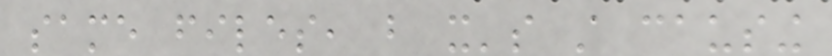same files, but it's still causing
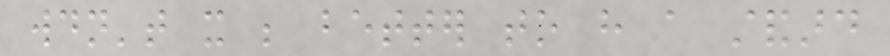wouldn't it be better to have a standard
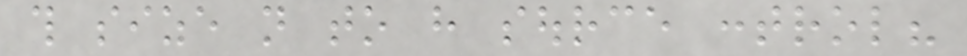this size not to have source control?
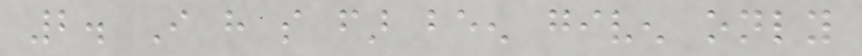2. I have so far been given only
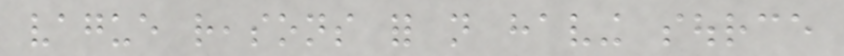vague reasons for not having source
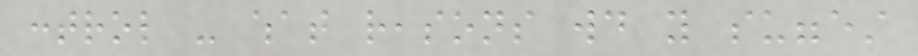control - what reasons would you suggest
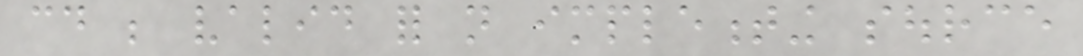could be valid for not implementing source
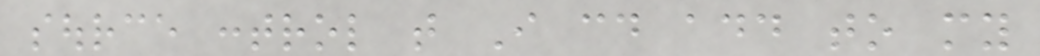source control that I could add to my
